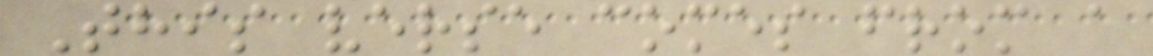This verse comes from a
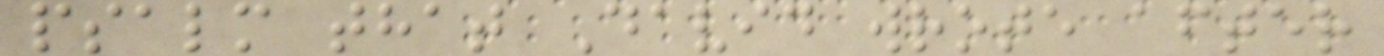psalm that David wrote after
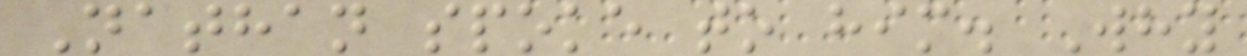Nathan spoke to him. Why
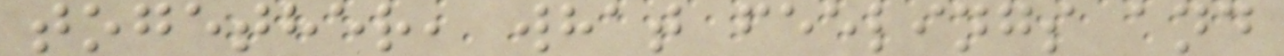together, what feelings and
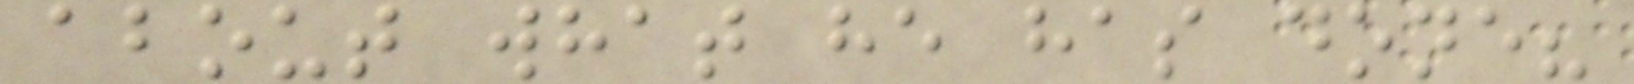about what he has done?
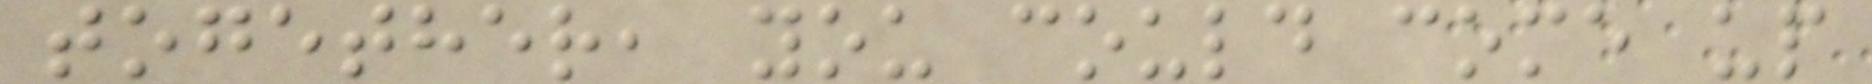together, you could come up
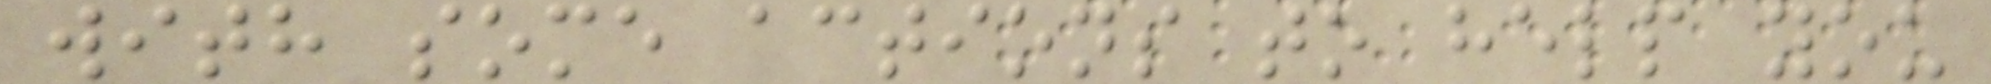with some actions to help you
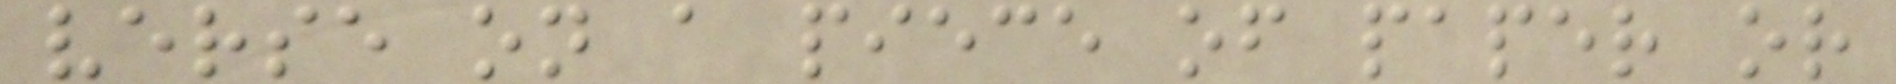verse on a piece of paper or
